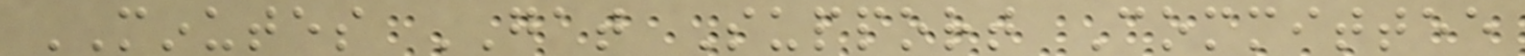MINUTES GAT Support Committee
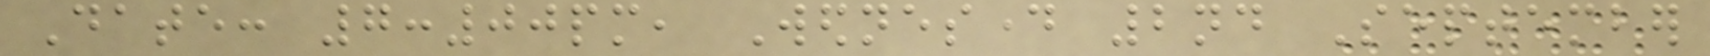Date: 7:00pm, Wednesday 2nd September
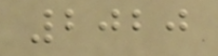2020
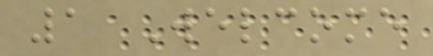1 Welcome
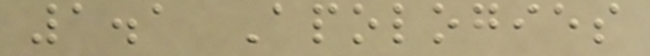1.1 Apologies
